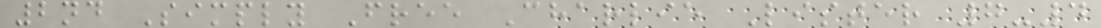2nd Simply Free Charlie Lister 7-4
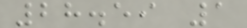28.59 1
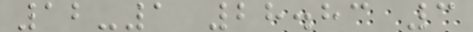12-1 28.83 3
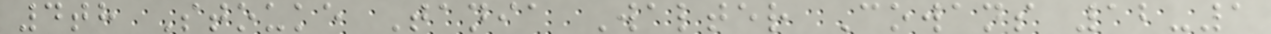4th Stouke Tania Walter Cowans 12-1
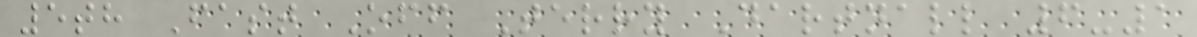5th Fast Off Terry Dartnall 6-1
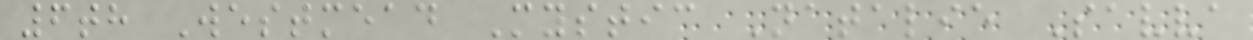6th Westmead Mystic Natalie Savva
